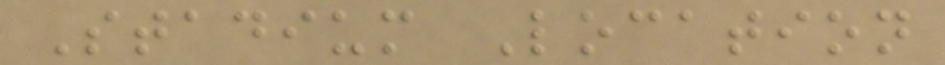Stadium Location
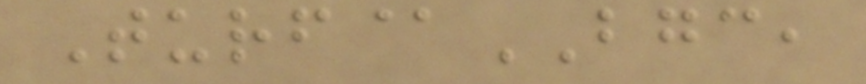Turf@BGC,
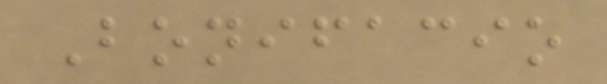Bonifacio
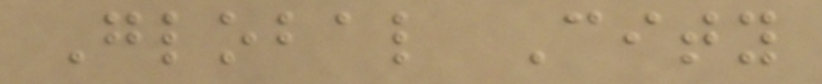Global City
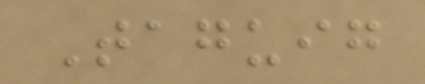Taguig
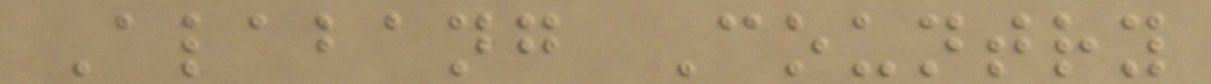Alabang Country
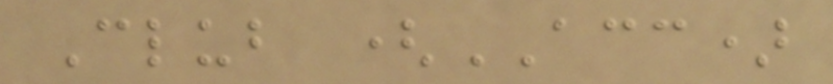Club (ACC)
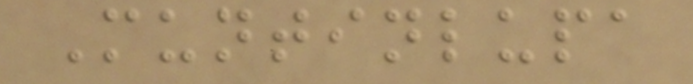Muntinlupa
